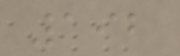192
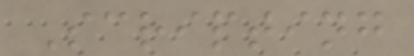Scripting
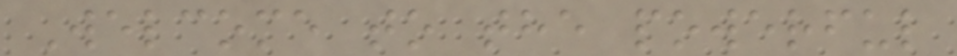Welcome to the powerful
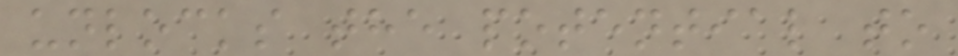unlocks the potential to
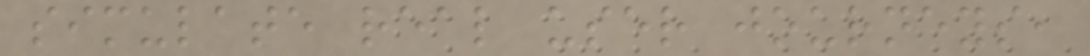simulate real user journeys,
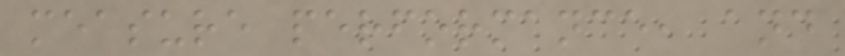measure performance, and
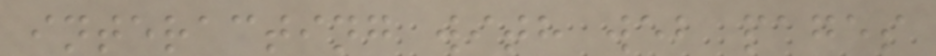interacting with web pages
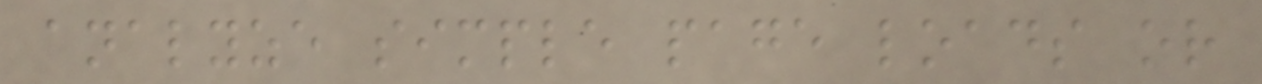analyze simple page loads or
